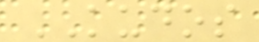KUDOS
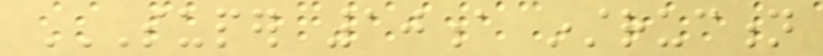SUPER 10A INSTRUCTION
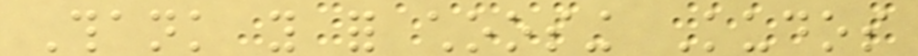Thank you for choosing Kudos
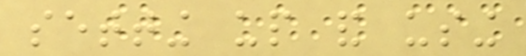setting up and using
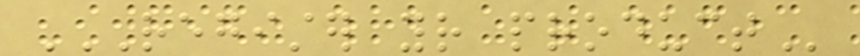REGISTER YOUR PRODUCT
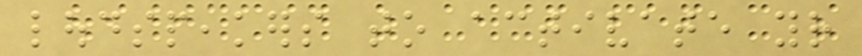loudspeakers to activate your
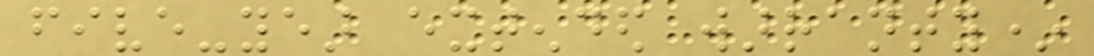five-year extended warranty*
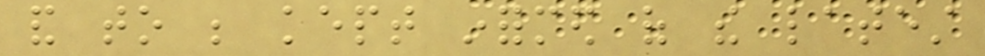and to be kept informed of the latest
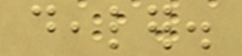dealer.
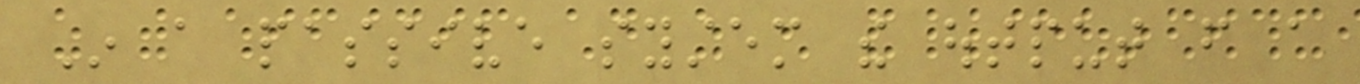In a passive system the output from a
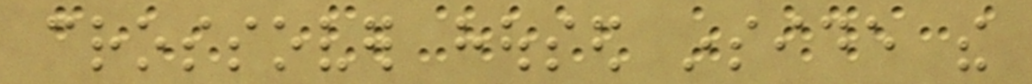crossover housed inside the
